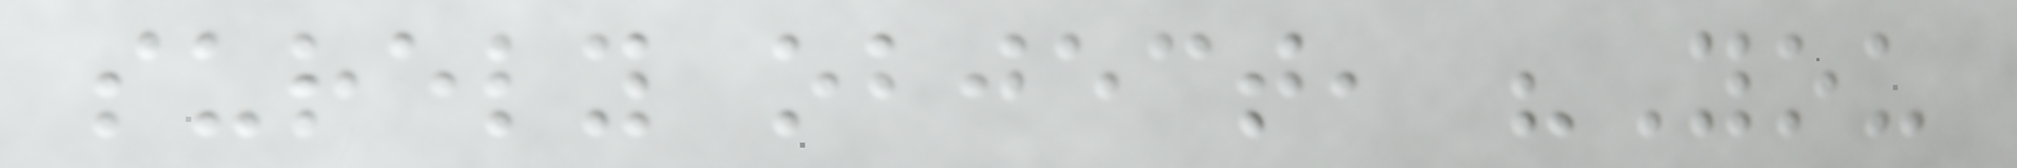surely object, "You
